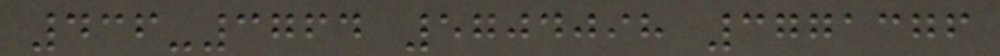436-3764 5704098 3771376
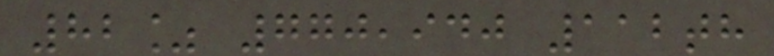82% 770,940 112th
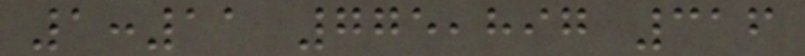1:11 775,897 316
